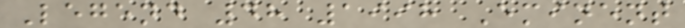Legend 48 1998 Eminent
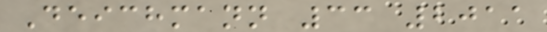Deichmann 33 2011
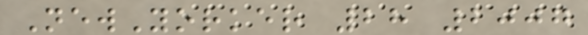NewYorker 28 2007
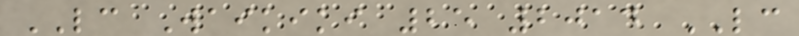LC Waikiki 25 2014 LC
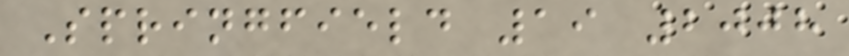Springfield 19 2008
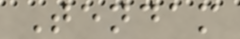Tendam
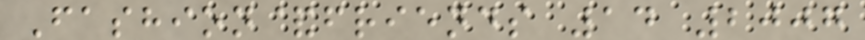Fashion&friends 14 2007
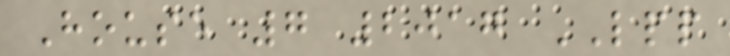House 7 2017 LPP
